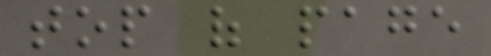top of page
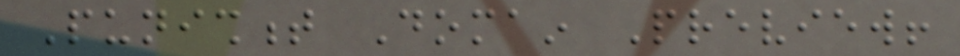Punishment Domain Preview!
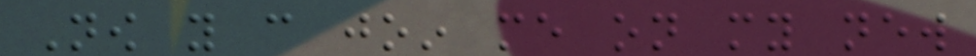Now you can join me on my new
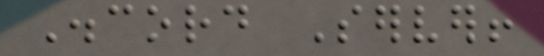Discord Server!
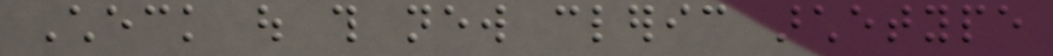Check out this new cleric archetype
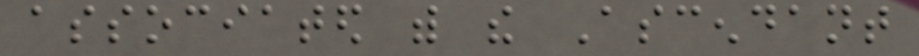associated with the Ascendant
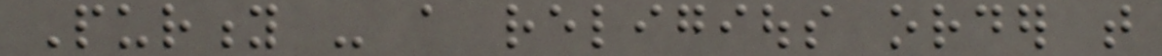Purity - a religious order that
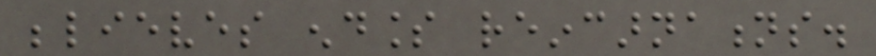believes endless reincarnations.
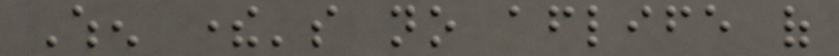When there's no afterlife of
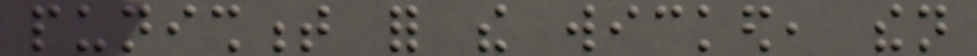punishment for the wicked, then
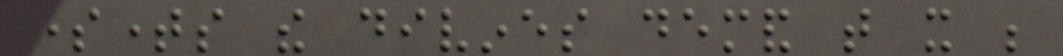sometimes the divines demand that it be
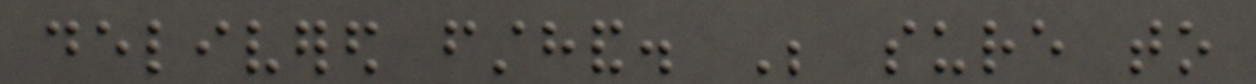delivered firsthand. Be sure to
